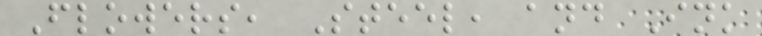Flowers, Steel, and Ink
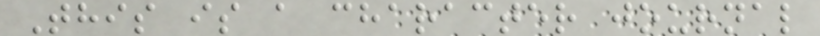This is a character journal
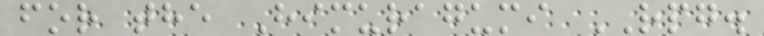for the Himuragumi RPG.
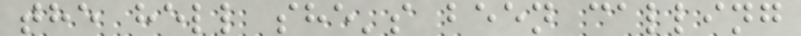the hell she's been calling
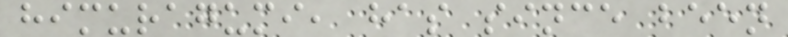himuragumi, has since been
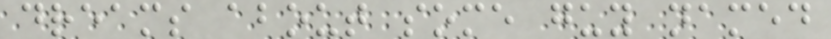dreams about some guy named
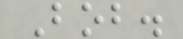Bob.
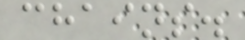chains.
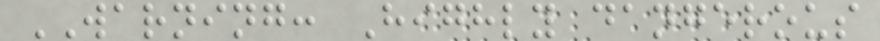WARNING: Highly dangerous
